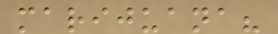marijuana?
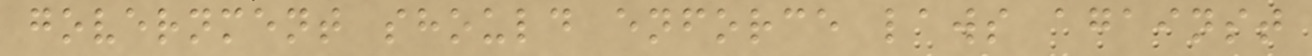government should enforce laws against
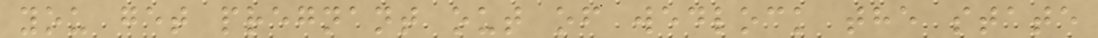you get pregnant out of wedlock the state
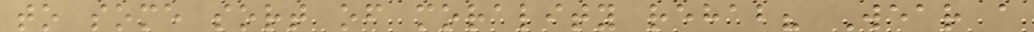to some sort of morality rehab? Wear a
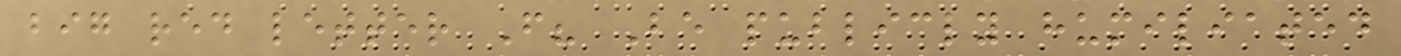big red letter F? Be publicly humiliated
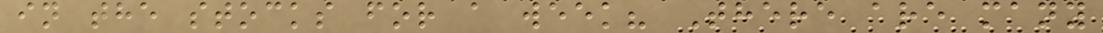in the stocks for a week? There are many
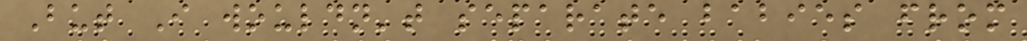But I wouldn't separate babies from
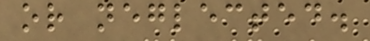or neglected.
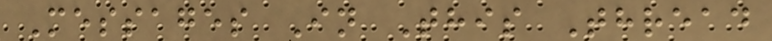Messages In This Thread
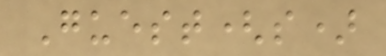Guest(s)
